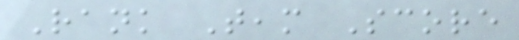Rank Team Score
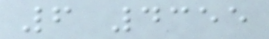6 4355
